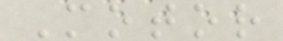Motor
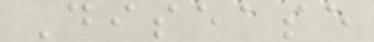Disease
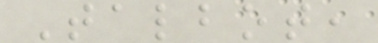Talbot,
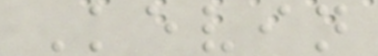Kevin
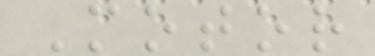Motor
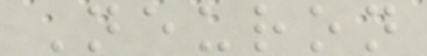Neuron
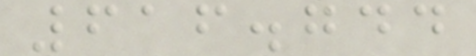616.744
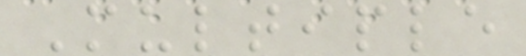Multiple
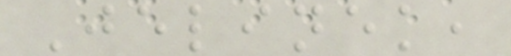Jelinek,
